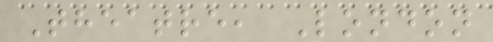Theatre, London
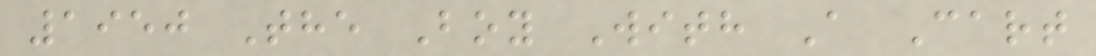1950 The Boy With A Cart
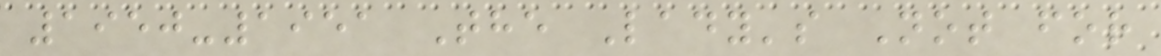1950-1951 The Lady's Not for
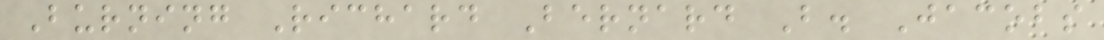Burning Richard Bernard B. Jacobs
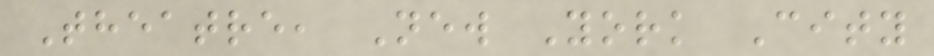Theatre, New York City
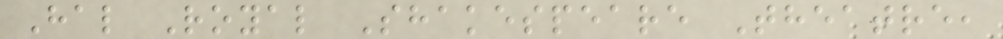Hal Royal Shakespeare Theatre,
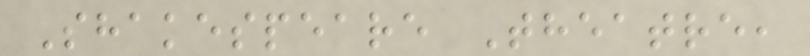Shakespeare Theatre,
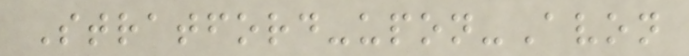Stratford-upon-Avon
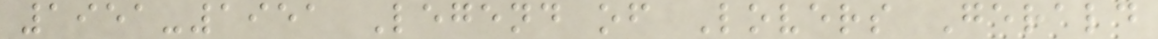1951-1951 Legend of Lovers Gerald
